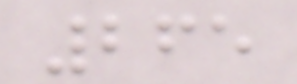265
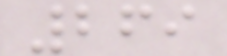269
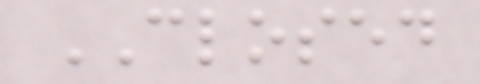CLOSED
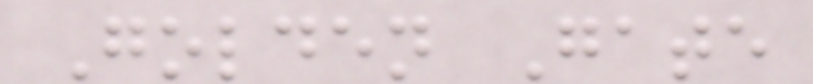Golden Gate
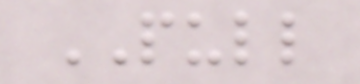PULL
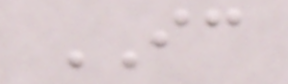IC
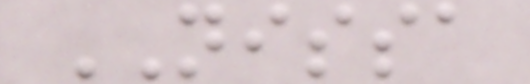NISSA
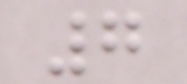7
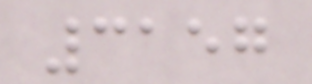3157
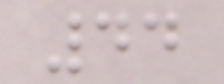44
